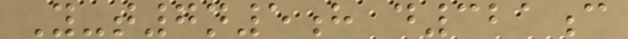Y-t7n5h d321c
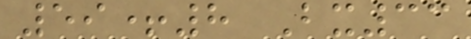59+8 Bx33
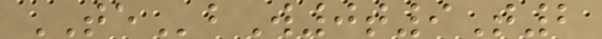TEbW0t9T2
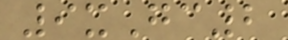9xGc2
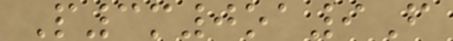P3m0oa9F
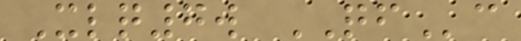Xlq7w QFc
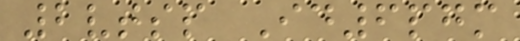2vtsp Id6pgm
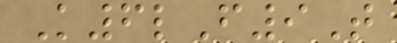K6lF9T
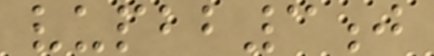vupbb3j
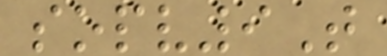sopv9T
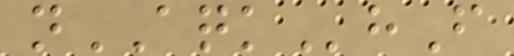nAQKhF
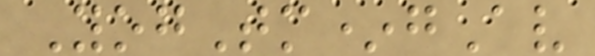YogTm*gAv
